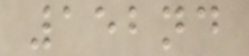152nd
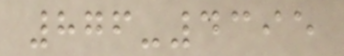876-4395
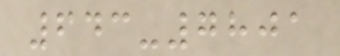643-7801
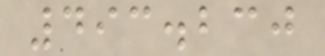493.230
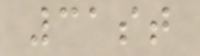31st
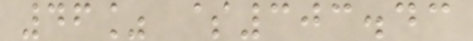46% $303.43
